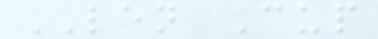LEN Cup
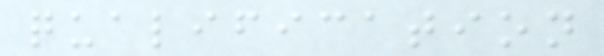qualification
